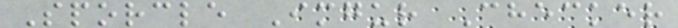Sporcle Imgur Checker
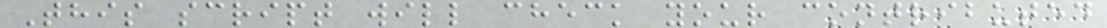This script will check your contributed
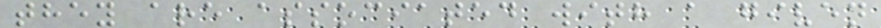they are associated with a given
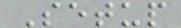Setup
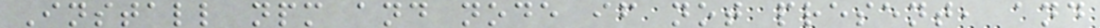Install npm and node if not present, and
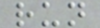run
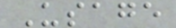Usage
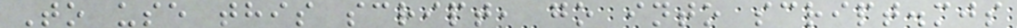To use this script, go into script.mjs
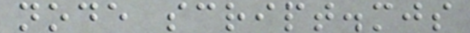node script.mjs
